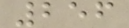256
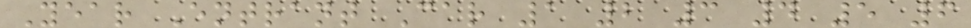Year Entrant Car 1 2 3 4 5 6
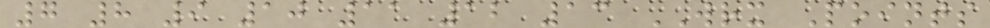7 8 9 10 11 12 13 WRX Points
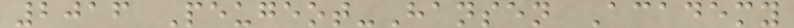2016 Peugeot-Hansen Academy
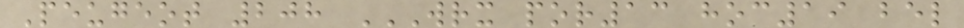Peugeot 208 WRX POR13 HOC19 BEL
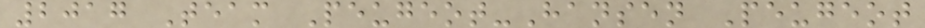2017 Team Peugeot-Hansen Peugeot
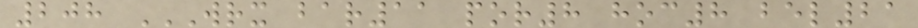208 WRX BAR11 POR8 HOC8 BEL21
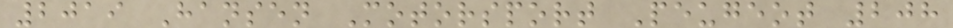2019 Hansen Motorsport Peugeot 208
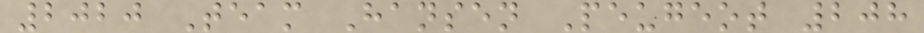2020 Team Hansen Peugeot 208
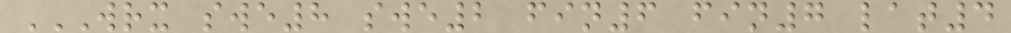WRX SWE8 SWE2 FIN6 FIN7 LAT4
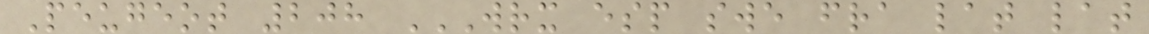Peugeot 208 WRX ESP SWE FRA LAT LAT
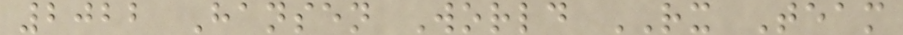2022 Hansen World RX Team
